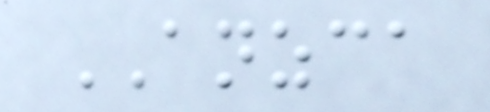ANZCA
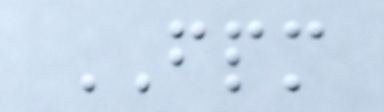FPM
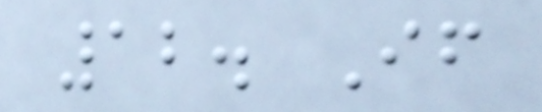12. If
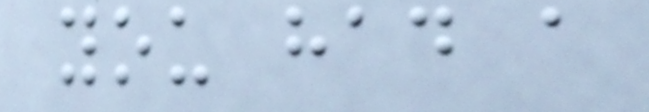you had a
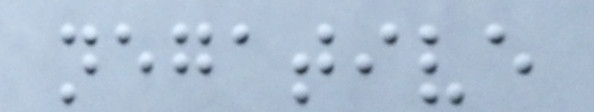negative
